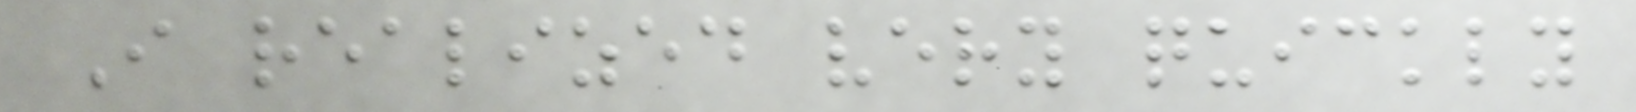I realized very quickly
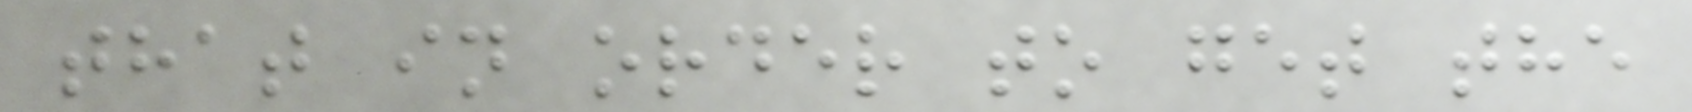that in order to get the
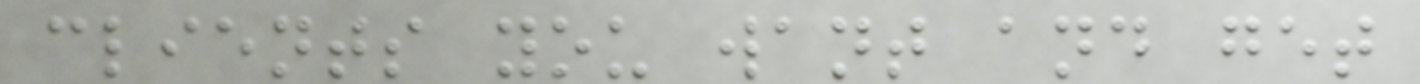clients you want and get
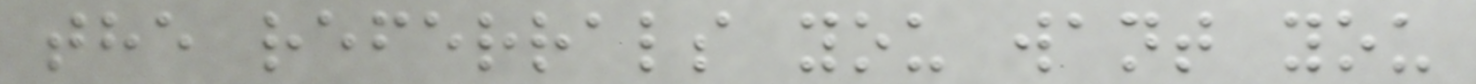the referrals you want you
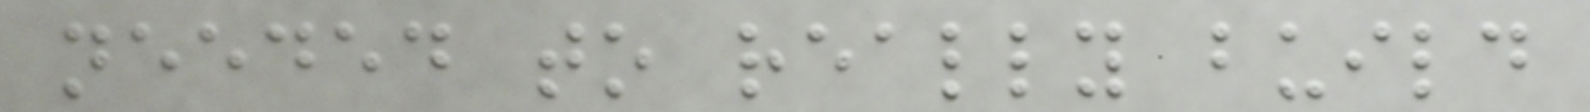needed to really build
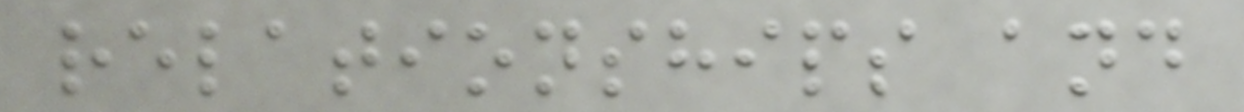relationships and
